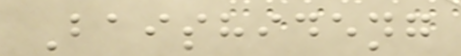Baishideng
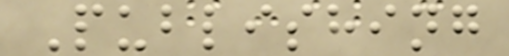Publishing
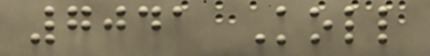7041 Koll
